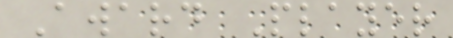Award Player
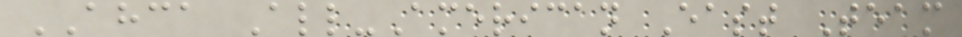AHCA All-American East Team
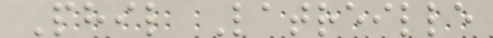Phil Latreille
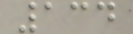134
